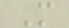M
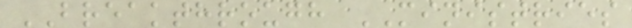BREAKTHROUGH MINISTRIES
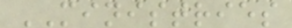MINISTRIES
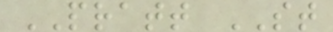PRATT ST
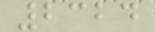2324
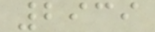2939
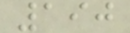190
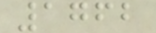1762
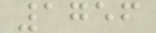1756
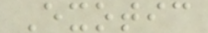Exotic
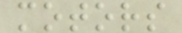motors
